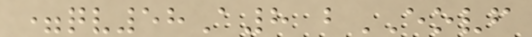=qv58A8 bEOVF
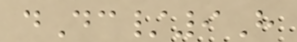dDc/9H
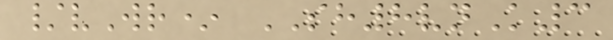/vWr* SH8vnK3
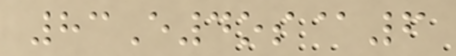83E4os@6
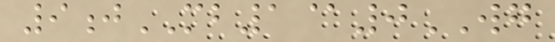9jMB1@0WG
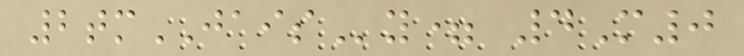2tmJAISy= 4M0
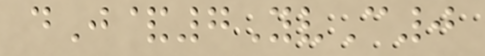dJ&7YvC0
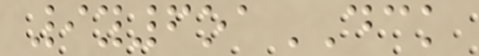9y6oaDCK
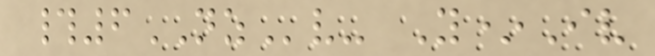#6NZv- Y*Iv
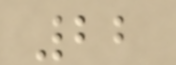22
